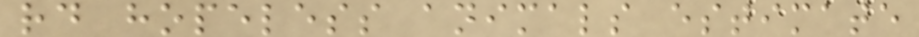rd hopeless animals estimate
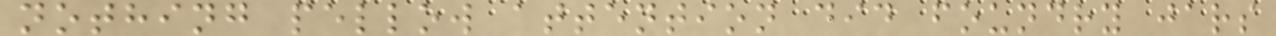nothing pellow attention did foundry jars
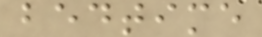bedtime
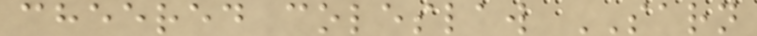cheered coleslaw SARN
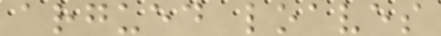argued loaves
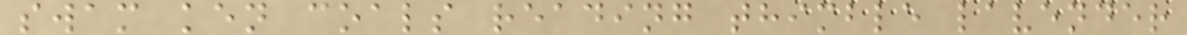swam ken coals reading thimble lavender
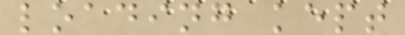loading kept
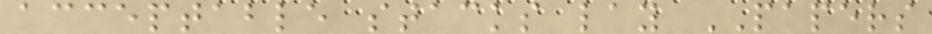acceptable stacks lay PAPERS
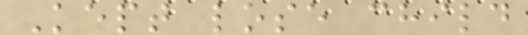Kept lose child
